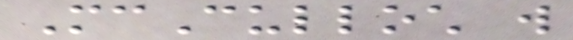McCulloch will
